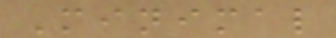Minimal
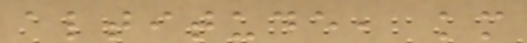altitude, km
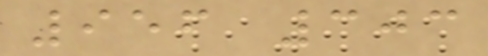956 303
